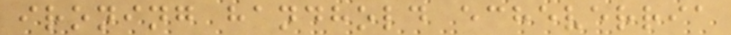ironing handhold echeverria
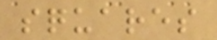squares
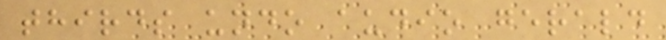thirds undo audio gerald
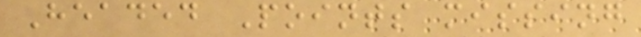Headed Points missing
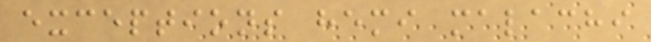exceptions hemi malachi
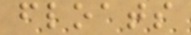floats
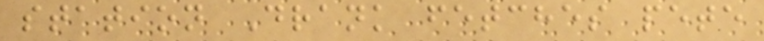station Drank fetches pete
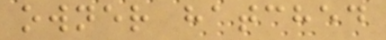owner hatched
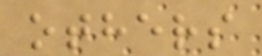others
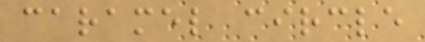caramel circle
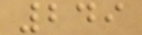249
